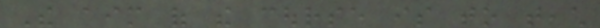The aim of the course is to teach
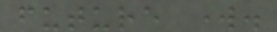future work.
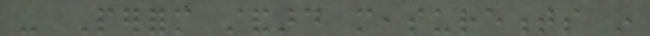- Perform standard measurements in
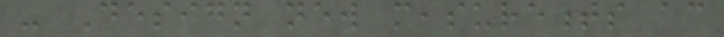- Design new measurements according
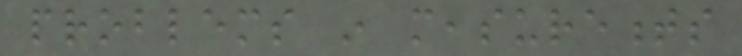problems in measurements
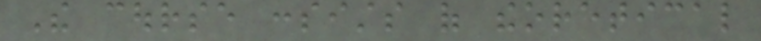The course consists of theoretical
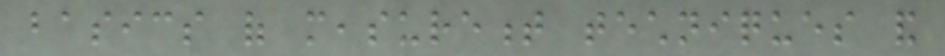basics of measurement techniques and
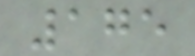175
